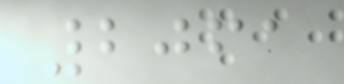2061
